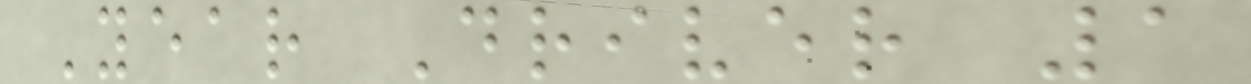Year Driver 1
